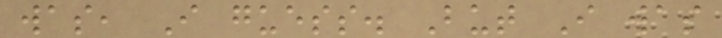was, I guess. But I was
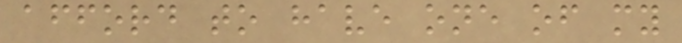afford to have one of my
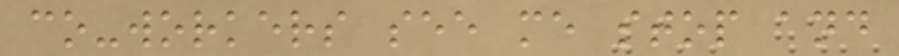co-workers see me stop and
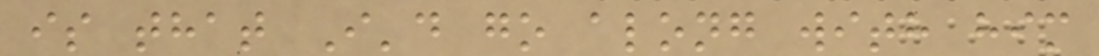is that I'd go along with him
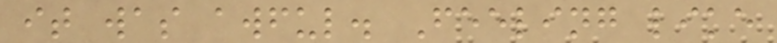it was awful. Feeling like
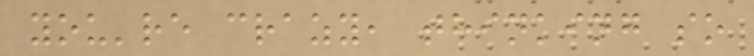you're crazy, thinking so
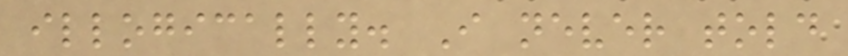illogically. I never told
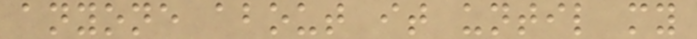anyone about it until my
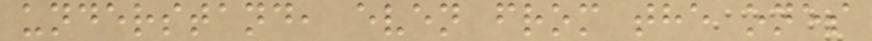understand, even from the ones
